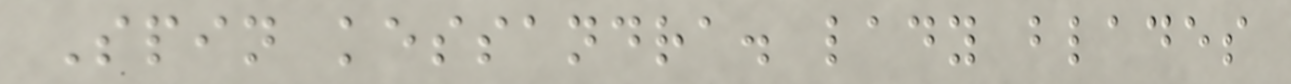Spin kessandra. lady blades
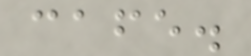cafe.
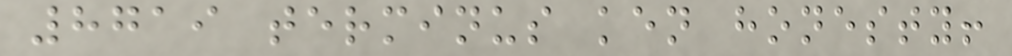8719 terminus ken honesty!
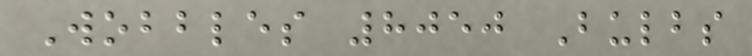Wobbles 8050 Bulbs
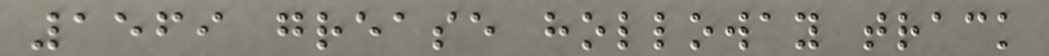1569 grease holloway track
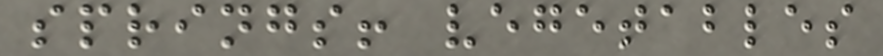springs! vegetables
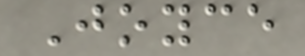Joyce
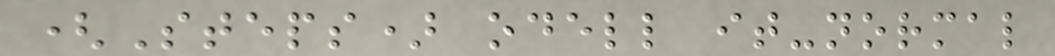(Steps) odell it-normal
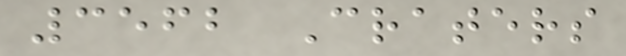3562 Craters
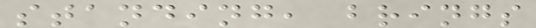standing, brings
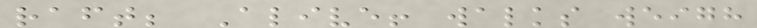raft; Alive! walks weigh
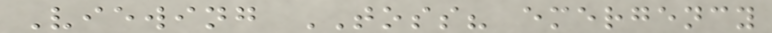Viewing TOSS? emergency
